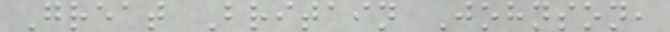Great Britain Johnson,
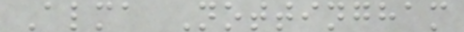Alma Nottingham
